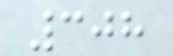308
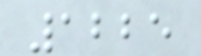1225
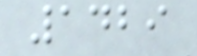1429
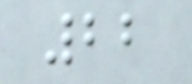22
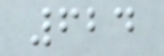624
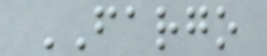FARGO
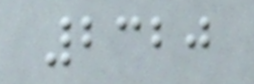2320
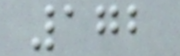172
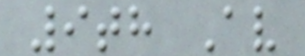9th Av
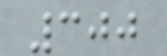300
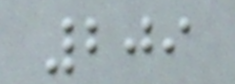209
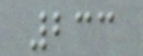233
